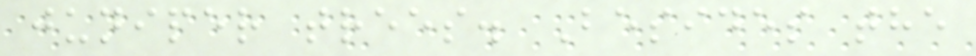juniper trees. Besides the
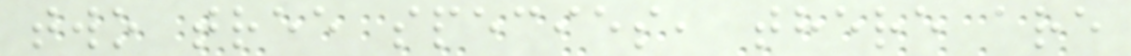two tree species, there are
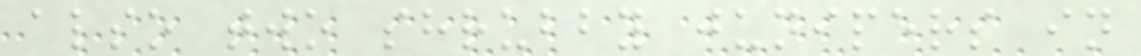also two shrubby junipers in
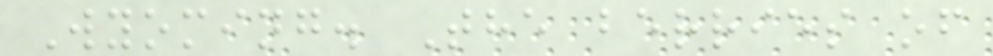Wyoming. The berries of
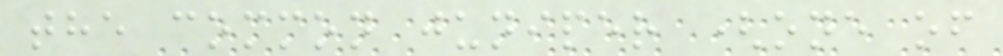the common juniper (one of
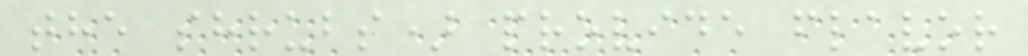the shrubs) provide flavor
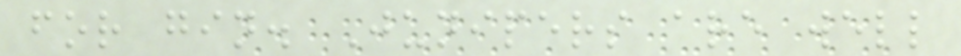for gin. Junipers are well
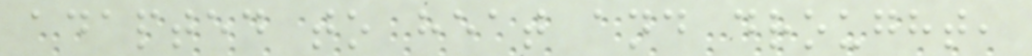adapted to heat and drought,
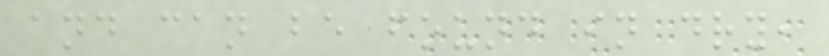and can be found in dry,
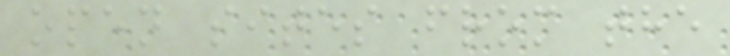open sites from the
